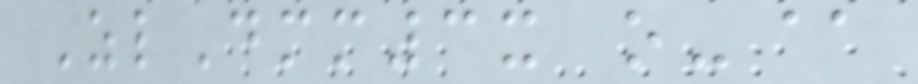ZlDmm3x o-@
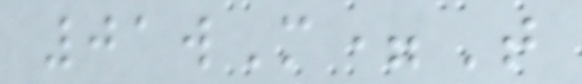01wM=T
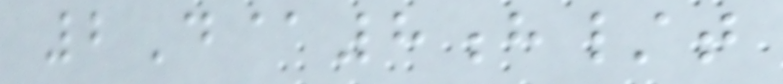2D@8h/t
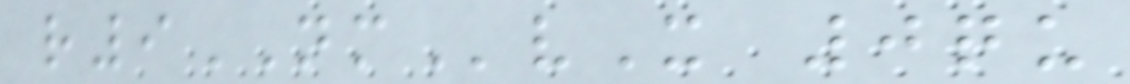r9NMvX 0qu
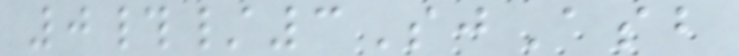0#/3SjAsb
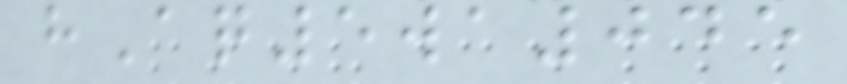hAq5wa045
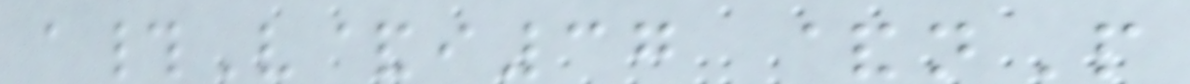a#V&i37 &nP
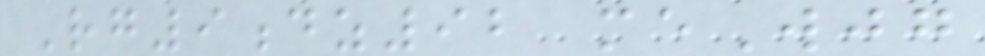Rg9dz92 meWjg
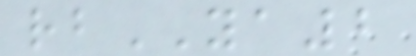rbYA2
